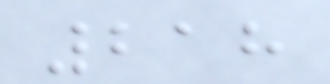218
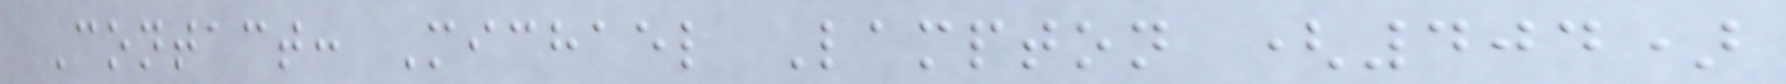Contact: Michael Lampton (404)
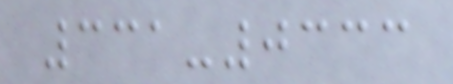331-0333
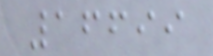16699
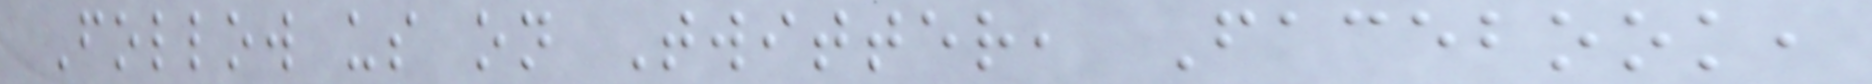Follow us on Twitter, Facebook,
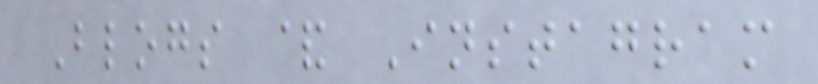Blogs & Instagram
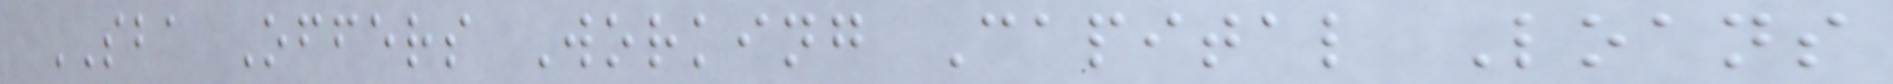SBA Offers Working Capital Loans
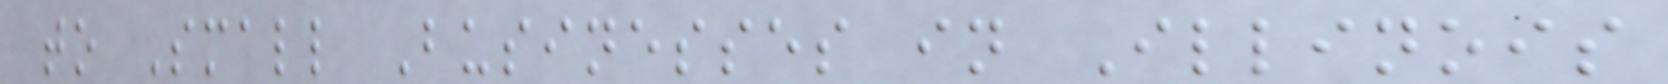to Small Businesses in Illinois
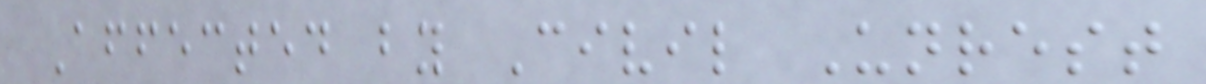Affected by Civil Unrest
